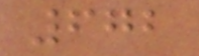672
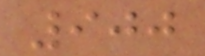900
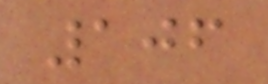106
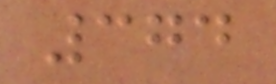374
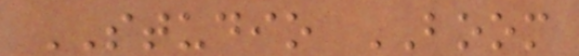STUDIO BOOM
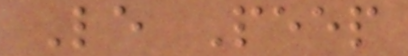Le Peep
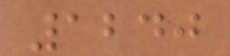1240
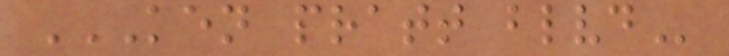KEN PRATT BLVD
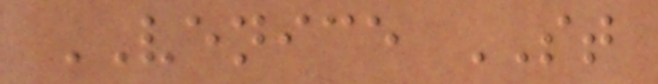VENICE ST
